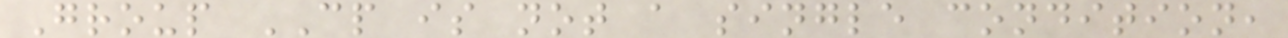Group CP is not a single condition,
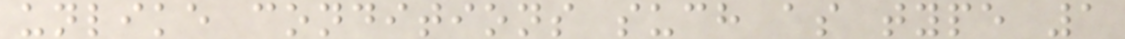unlike conditions such as type 1
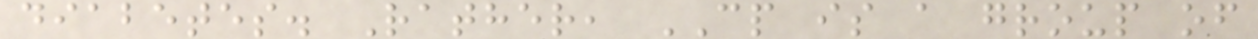diabetes. Rather, CP is a group of
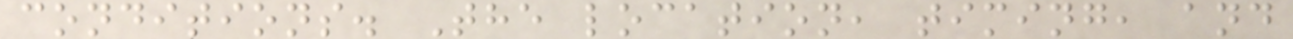conditions. The location, timing, and
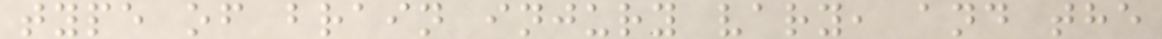type of brain injury vary, and the
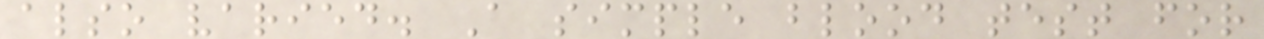also varied. A simple blood test for
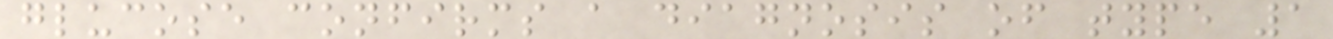glucose confirms a diagnosis of type 1
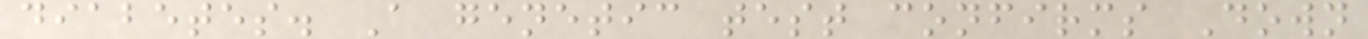diabetes. A genetic test confirms Down
